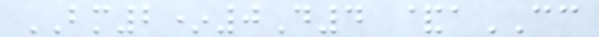BM2*0D4 &aCC
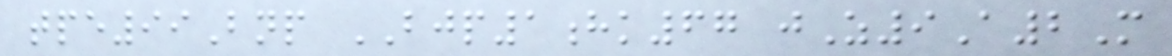tpe99Bnp BJP1hk67 jZ9A2M
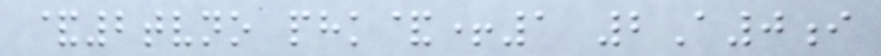&2tvno phk&+1 2A0i
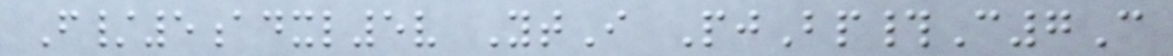F/5adxl5v YtI PjBp#C7C
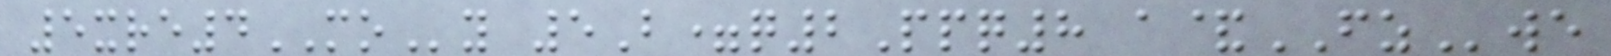5xre4MOy 5B=q2Ppq8 a&FZwe
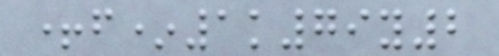+f*1k79y2
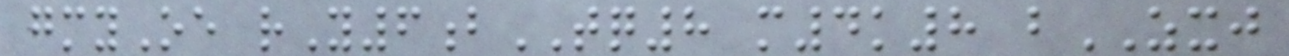gmyOe rY6bTQ8 m4k8 bZXJ
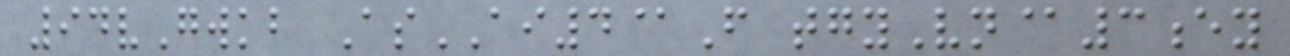94vGwkb AsAI4@F tgyVn@3ey
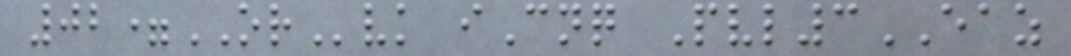02=ORvk iCnq Pvl3EAZ
